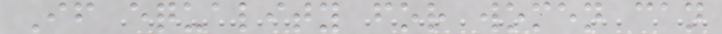If equality for women can
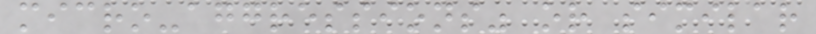micro-aggressions" or similar
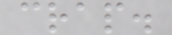crap.
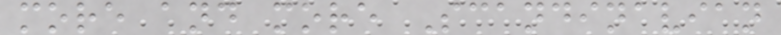more and more Scandinavian
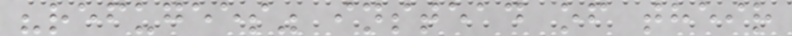"refugees" instead of their
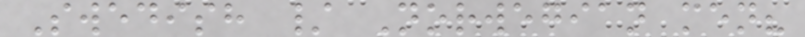Swedish / Norwegian men?
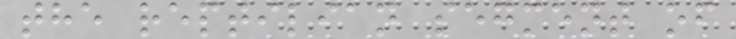the reptilian segment of
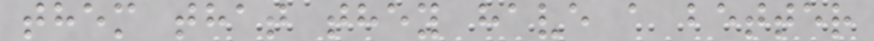them that they have a better
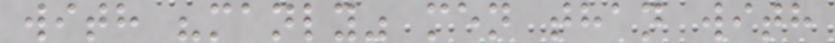with "manly" men than with
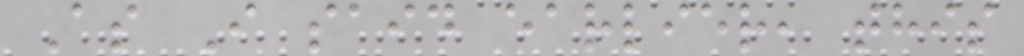As I said earlier, this
